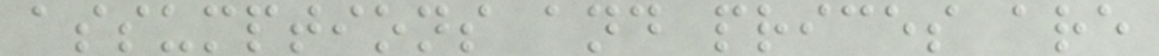assumptions and prices are
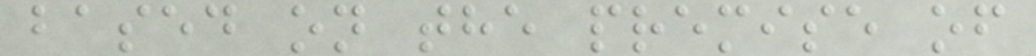based on the premise of
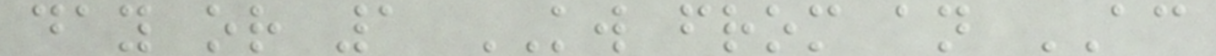day or 1 KW from an AC
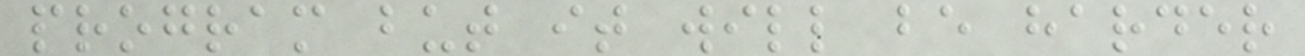program but it will be harder
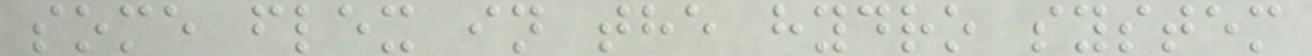some flex in the hydro system
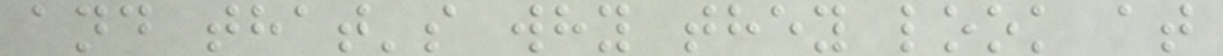and that's why they look at
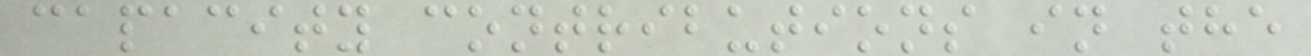capacity contributions in the
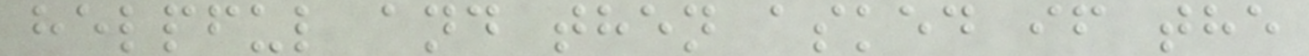helpful and then asked if the
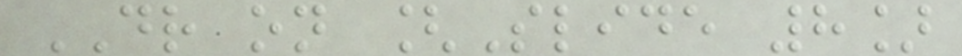DR on [Slide 8]
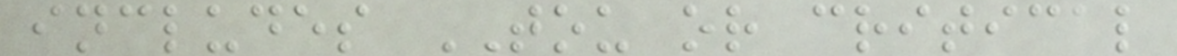includes TOU or critical
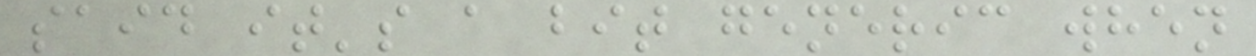said it's a bit generic when
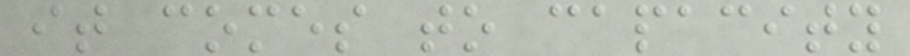it comes to capacity
